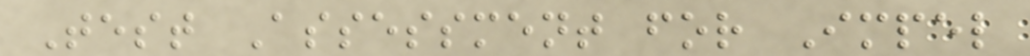Test Assessment for Impel
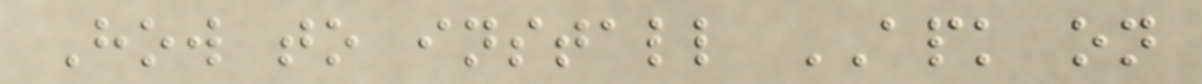How to install APK on
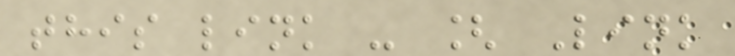this link - [ Link
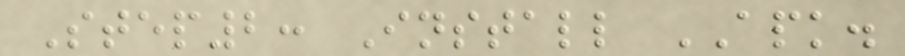Step2: Install APK.
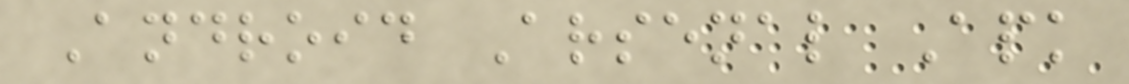Android Arsenal Apk
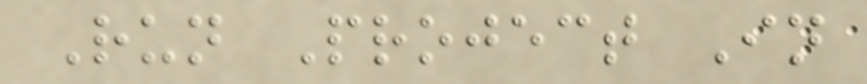Run Project In
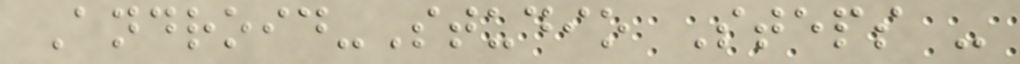Android-Studio Steps -
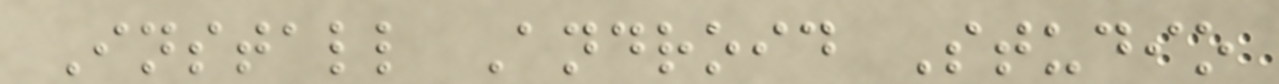Install Android Studio
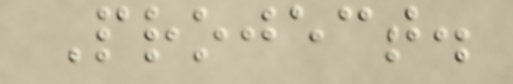Project.
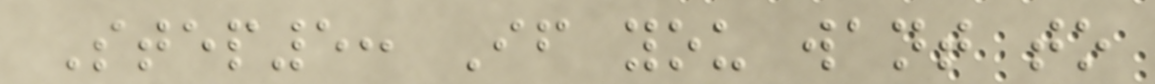Step5: If you want to
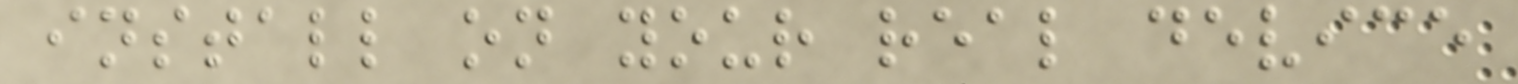install on your real device
